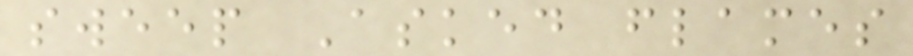sweep Asked flames
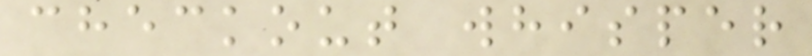checkout whisper
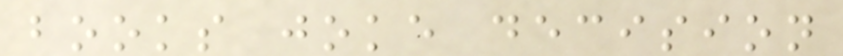books joke decision
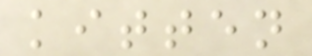kitten
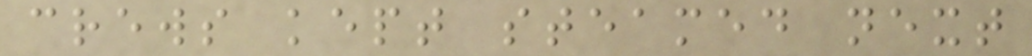crews kept steamed next
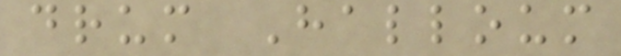drum Halloum
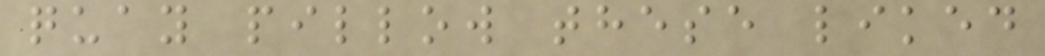quay pillow these liked
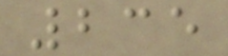235
